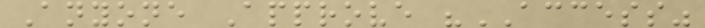Anyone Approve "ACCESS"
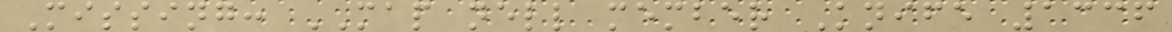Missing: MAP nell member Knife 1336
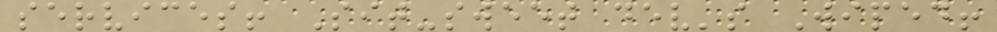services! Sit-sweet dev's Wiped!
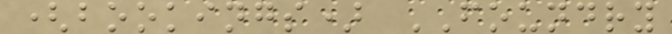(bookings) FOUNDRY
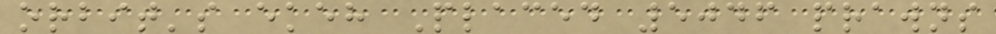orbit's ekeh Placed 5046 prawns
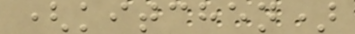(kitchen)
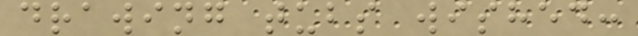drawing tubs wished:
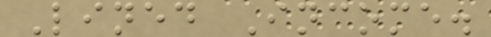Lined Income.
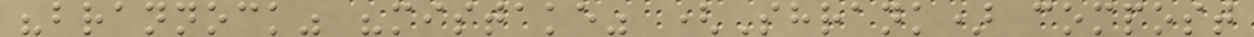"brannock" "mistake" (Shrank) compost
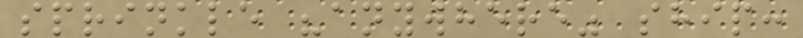sprinkle "anywhere" ship:
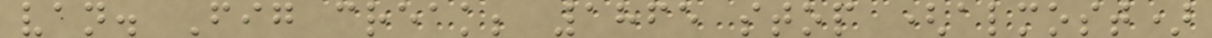van. Fig creak; 1865 stop (almost)
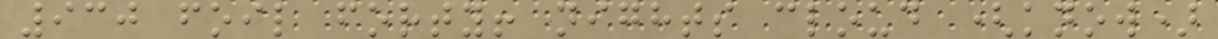930 foil forty! nights cloud (know)
